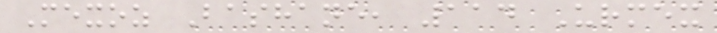Mexoz Bashane, 114 Urmex
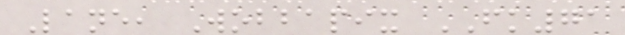Lane, Wobbapix FK71
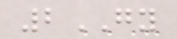2GY
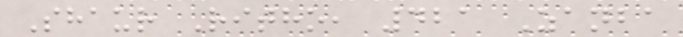Shaur Ritho, 421 Zanba
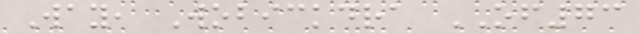Way, Wobickdra OF73
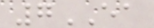7EA
